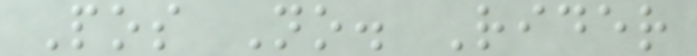Pos No. Rider
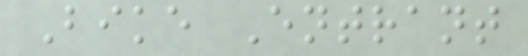Bike Entrant
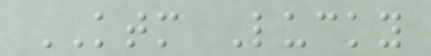KTM Lucky
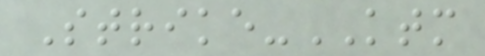Strike-KTM
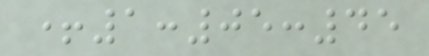+1:05:45
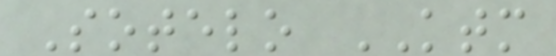Sotelo KTM
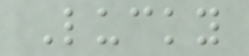Lucky
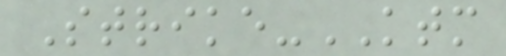Strike-KTM
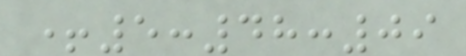+5:48:09
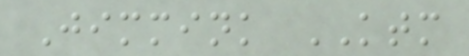Jimmink KTM
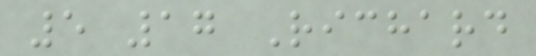5 17 Richard
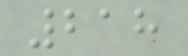218
